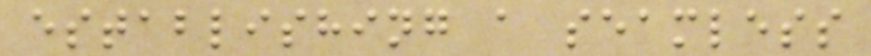establishing a seamless
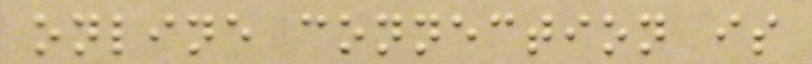online connection is
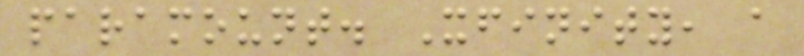paramount. Xfinity, a
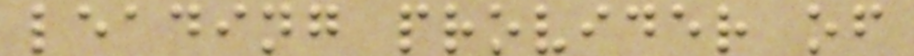leading provider of
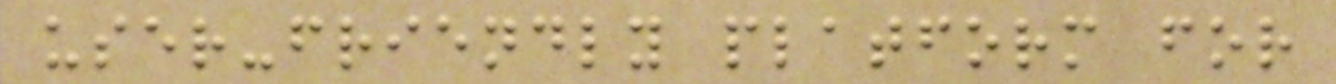user-friendly platform for
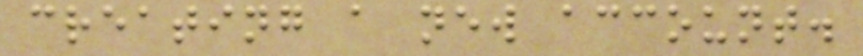creating a new account.
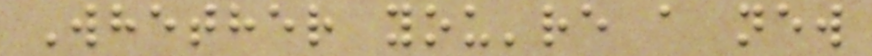Whether you're a new
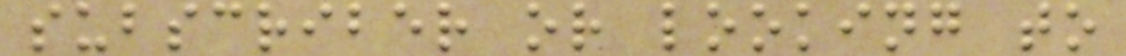subscriber or looking to
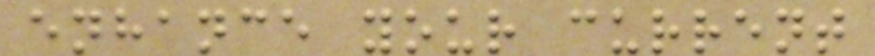enhance your current
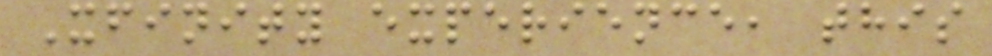Xfinity experience, this
